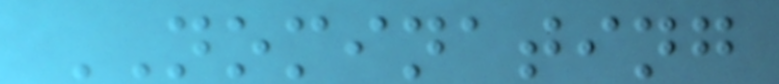NOMINATING
